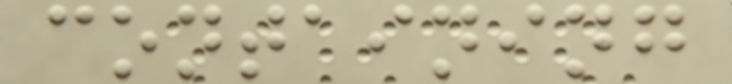containing
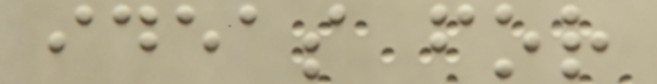ideas for
